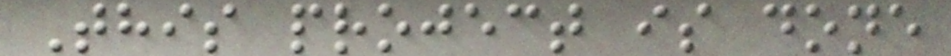This project is done
